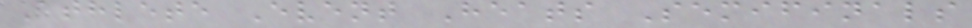Athlete Event Heats Semifinals
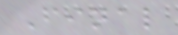Final
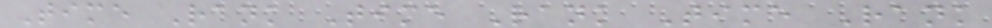Time Rank Time Rank Time Rank
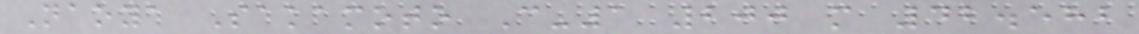Naoya Sakamoto C-1 200 m 42.582
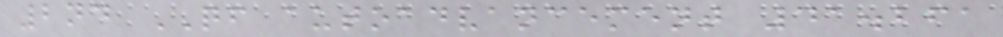2nd QF autoadvancement 41.261
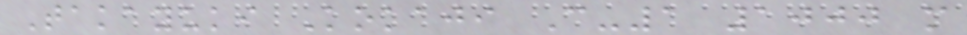Takayuki Kokaji C-1 1000 m
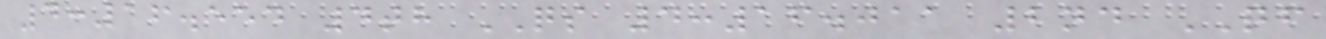4:16.554 4th QS 4:16.011 2nd QF
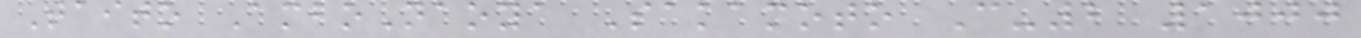Taito AmboNaoya Sakamoto C-2 1000
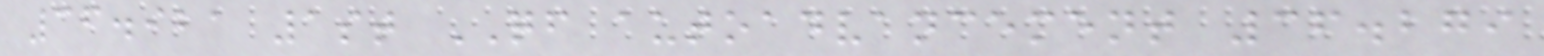36.921 1st QF autoadvancement 36.279
